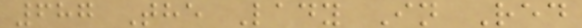687 The Lady In Red
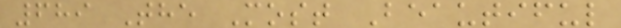689 The Most Beautiful
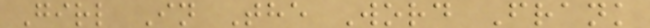Girl In The Word Frank
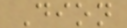Dion
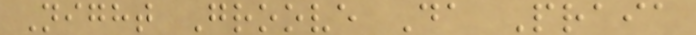Night Groove Da Praia
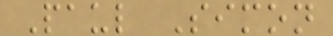Paul Simon
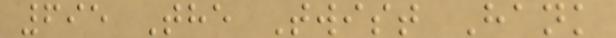695 The Twist Hank
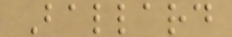Ballard
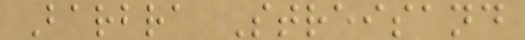Barbra Streisand
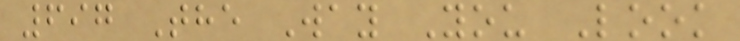697 The Way You Look
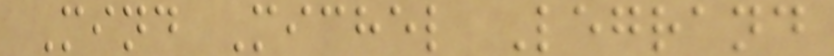Mind Michel Legrand
